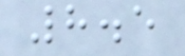8.5
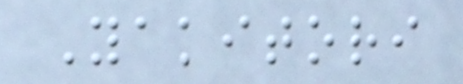Yakitori
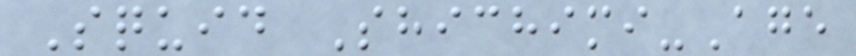Squid Shichimi-Age
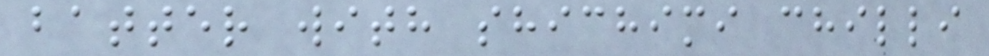batter with shichimi chilli
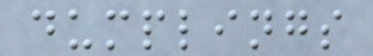dumplings
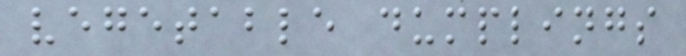vegetable dumplings
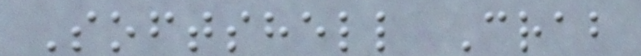Softshell Crab
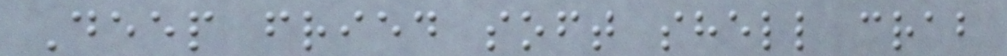Deep fried soft shell crab
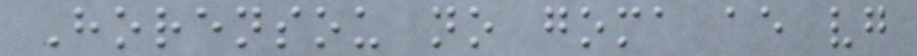Horensou no goma ae vg
